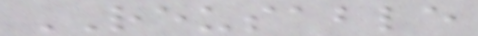REUSABLE
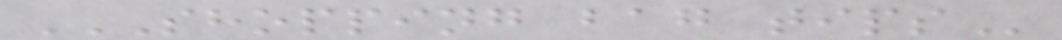SHOPPING BAG TIPS
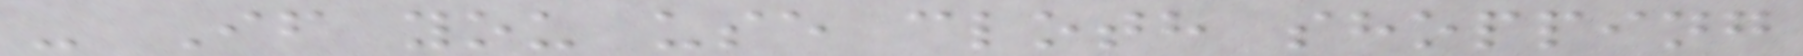- If you use cloth shopping
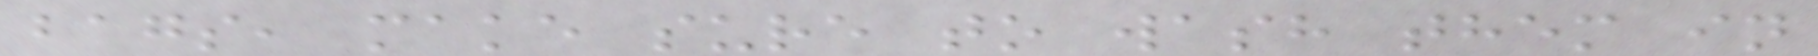bags, make sure to wash them in
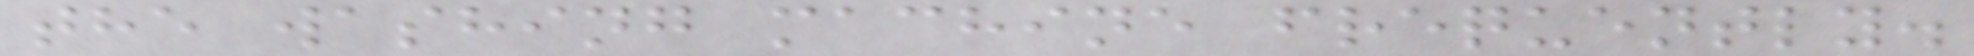the washing machine frequently.
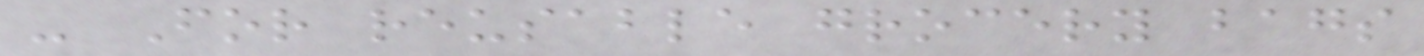- For reusable grocery bags
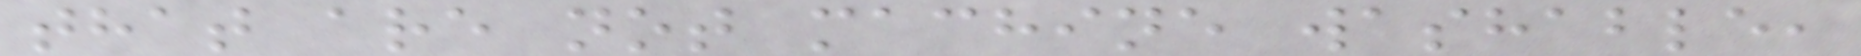that are not machine washable,
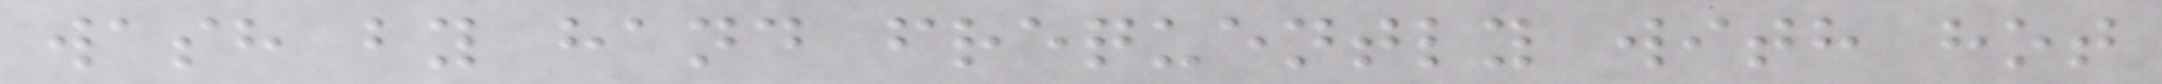wash by hand frequently with hot
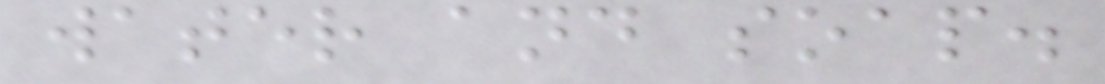water and soap.
